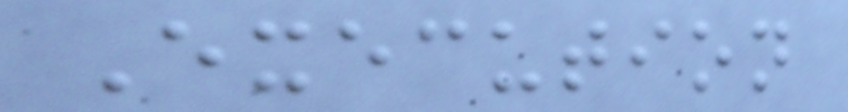Execution
